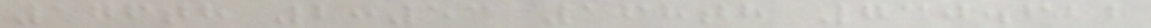176th 2:53 168th 730.622
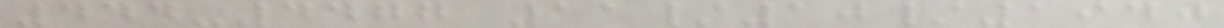444-4477 11/10/1940
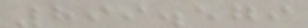899.579
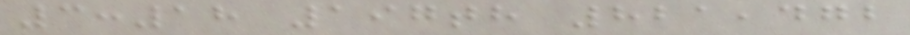3:18 197th 821,472
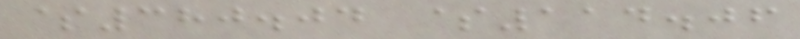$380.04 $114.06
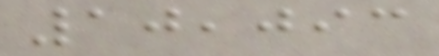10,093
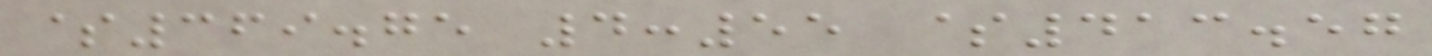$369.75 4:55 $413.57
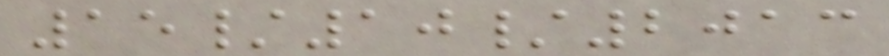15/10/2013
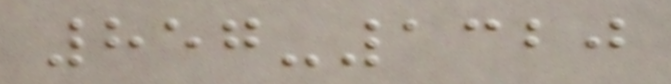857-1320
